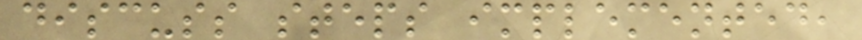discuss steps implemented,
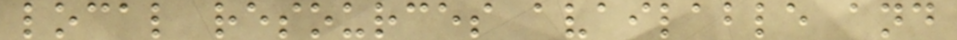local resources available and
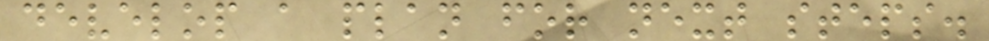develop a plan for next steps.
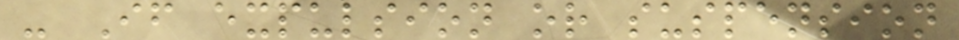- If expulsion or suspension
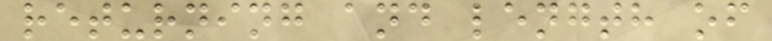returning and length of
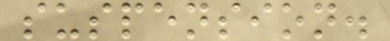suspension.
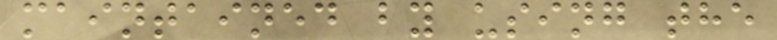maintained by using the
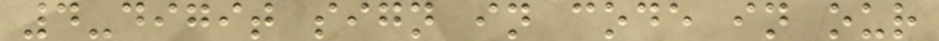4-digit sign in code in our
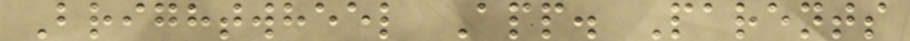Brightwheel App. Parents
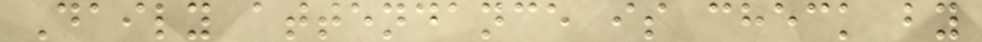Daily attendance is check by
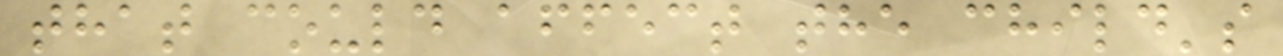that could affect the child's
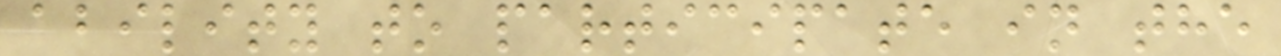ability to participate in the
